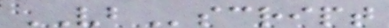VBscript
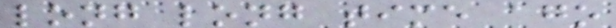long long time ago
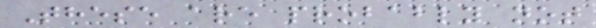These are probably not
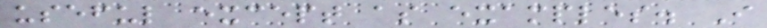useful except as examples. I
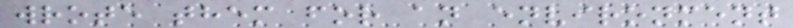wrote them for an environment
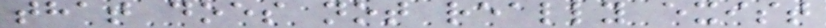that does not really exist
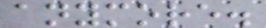anymore.
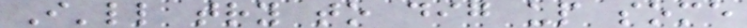I'll try to dig up some
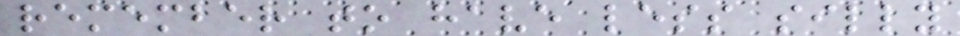remember to have less silly
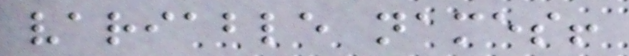variable names!
